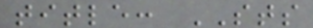title: STS
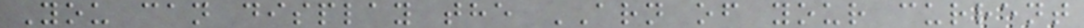You can display the ARN of your current
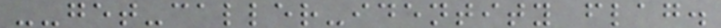--get-caller-identity flag.
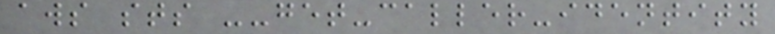aws sts --get-caller-identity
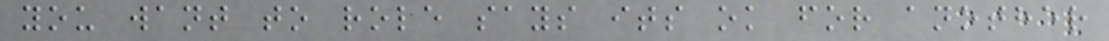you want to role says its ok for another
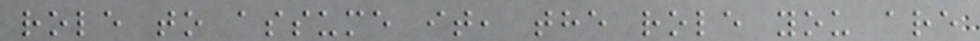role to assume it, the role you are
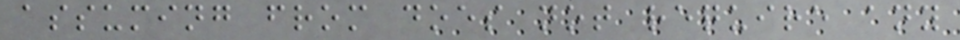assuming from does not require any
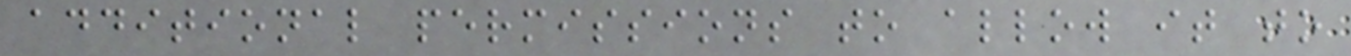additional permissions to allow it to
